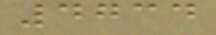4734
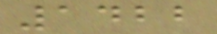1422
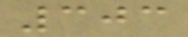303
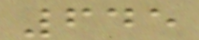645
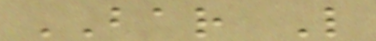BAR L
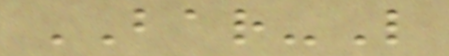BAR-L
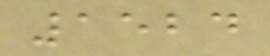1524
